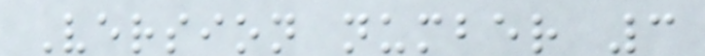Version number 3
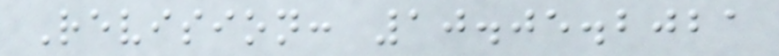Revision: 10.05.2021
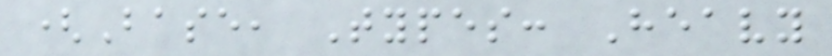(Base, Types: Heavy
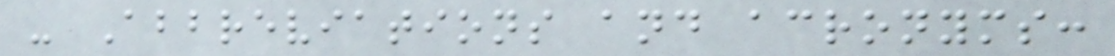- Abbreviations and acronyms:
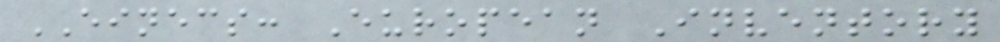EINECS: European Inventory
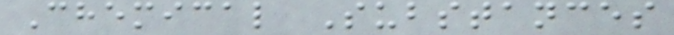Chemical Substances
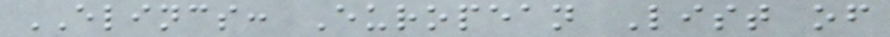ELINCS: European List of
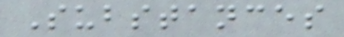Substances
